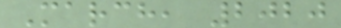March, 2020
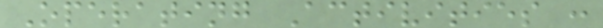Operating Activities :
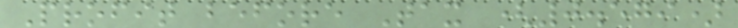Profit before Tax (0.579)
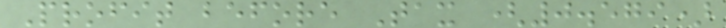Profit before Tax (0.579)
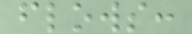flows:
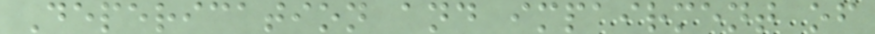Deperication and impairment of
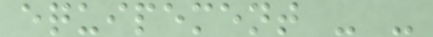equipement - -
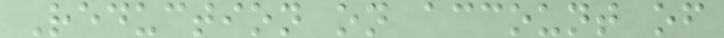Reduction on account of
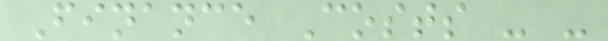Finance Costs - -
